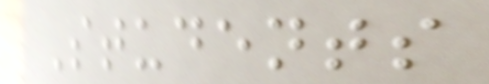Students
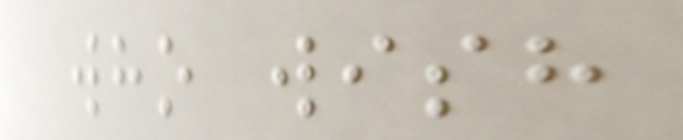who wish
